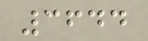3644
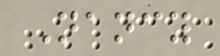Nancy
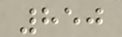850
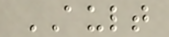AULT
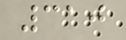310
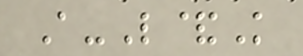A-L&K
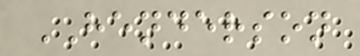HENDERSON
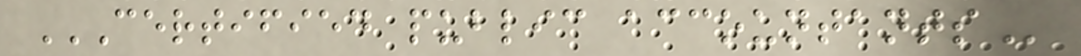CERTIFIED PUBLIC ACCOUNTANTS
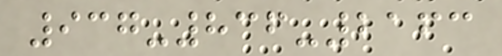937-836-2163
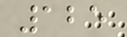125
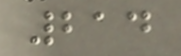214
